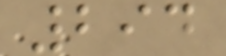294
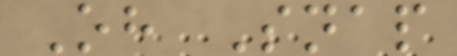Oh Snap
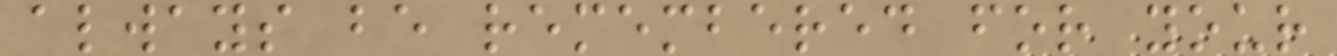always be remembered for your
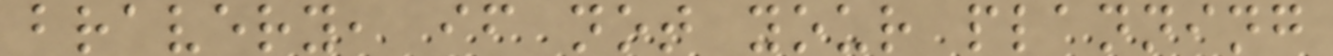bravery, if not your planning
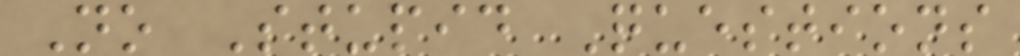No Stupid Questions
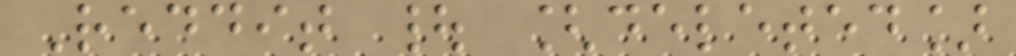Reddit | [deleted]
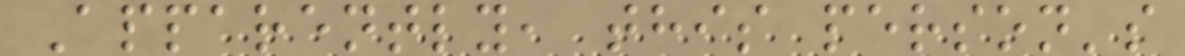Apparently, this person's
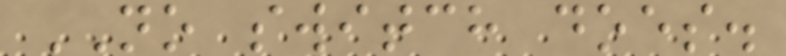NO switch does.
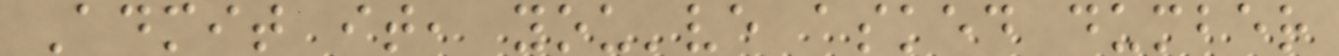Admit it, you've asked dumber
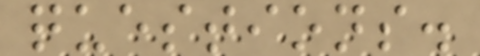questions.
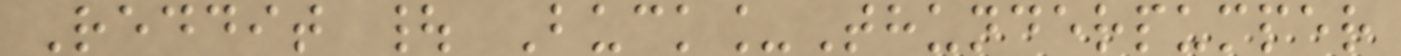Reddit | Buck_Thunderpumper
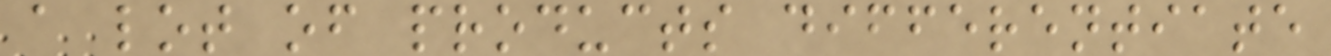a lot of products differentiate
